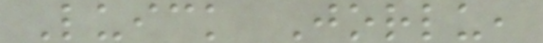Luick Jorlu,
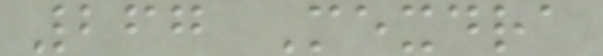267 Mexdra
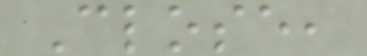Close,
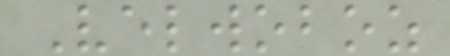Velwoboz
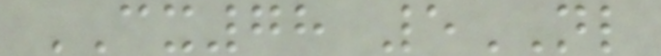CX78 5NL
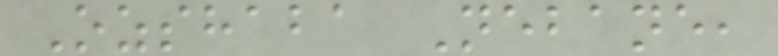Ozshaba Nebane,
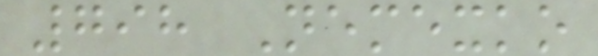798 Nemexko
